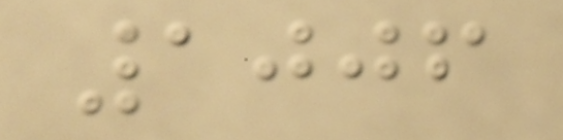1006
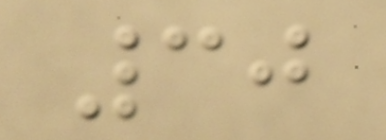30
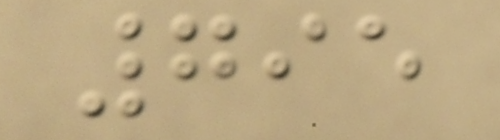795
